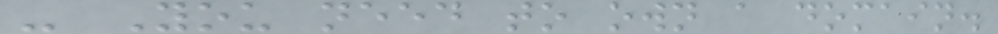- You need to own a domain.
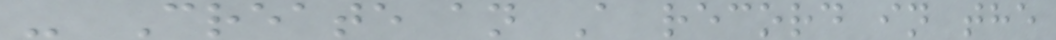- Create an A record in the
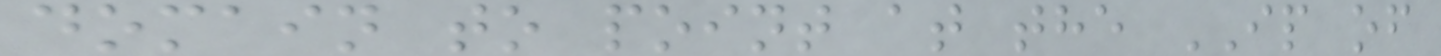domain to point at the IP of
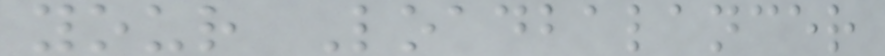your Loadbalancer
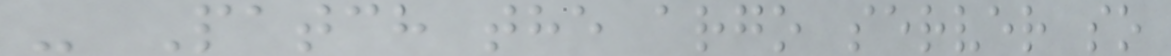- Patch the argo server so
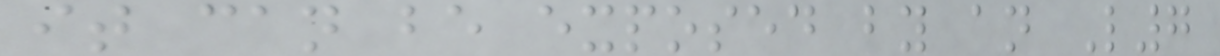it can be exposed by an L7
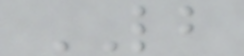LB
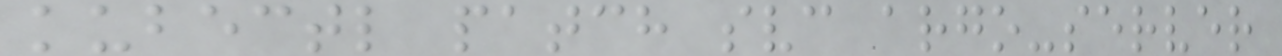kubectl patch svc argo-server
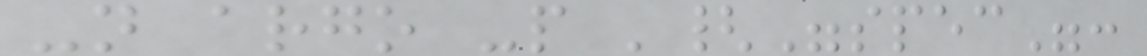-n argo -p '{"spec":
